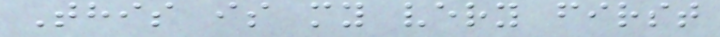This is my very first
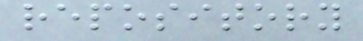repository
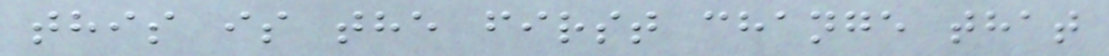this is the first change that
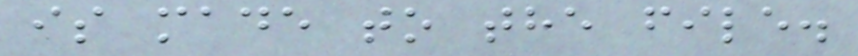is made to the file.
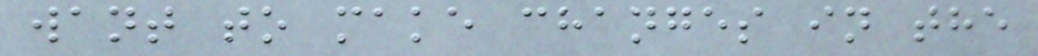want to make changes in the
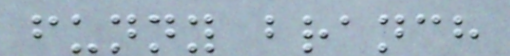funny branch
